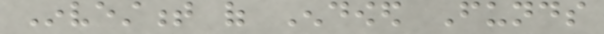Investment of Endowed Funds
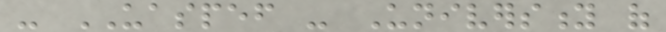- UASPEF - University of
